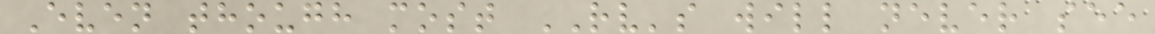Even though most RV's will never see
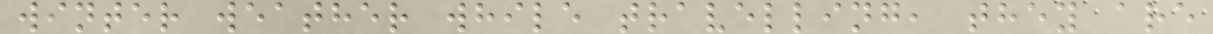winter weather while travelling, they are
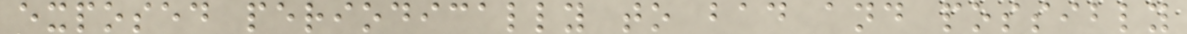exposed periodically to bad and possibly
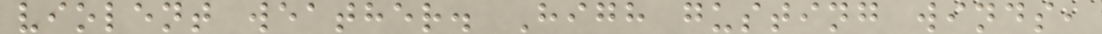violent weather. High gusting winds,
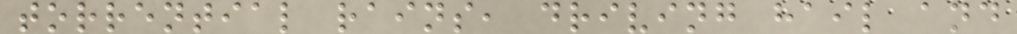torrential rains, driving hail and
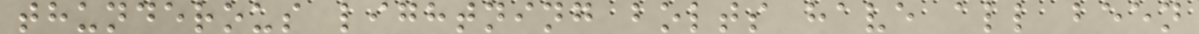thunderous lightning bolts have all been
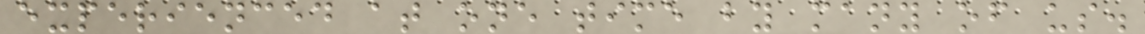experienced at one time by many of us.
